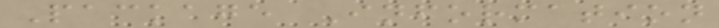Package Information
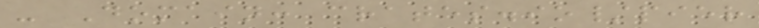- Domain: crates.io/pier
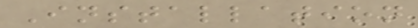Installation
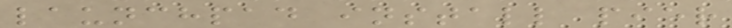launchpad install pier
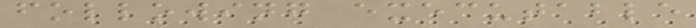following executable
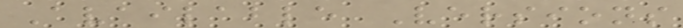Available Versions
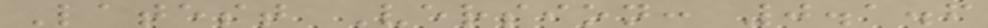Latest Version: 0.1.6
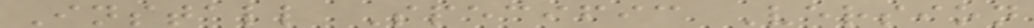Install Specific Version
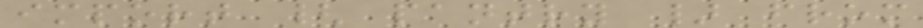import { pantry } from
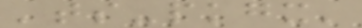'ts-pkgx'
